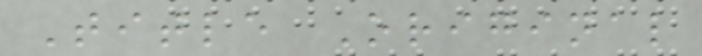Title Original
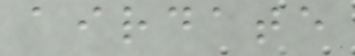airdate
